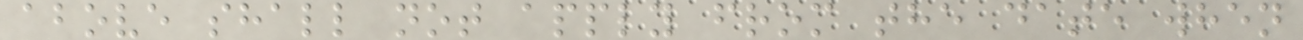above shall not apply from the date when
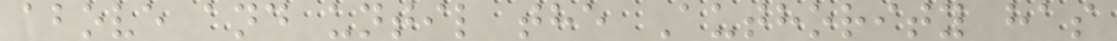above and until the Authority has
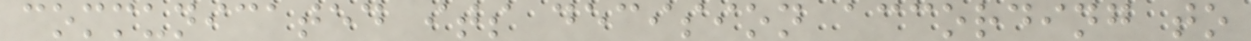communicated its decision according to
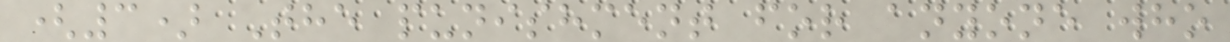(3) The punishment for anyone who
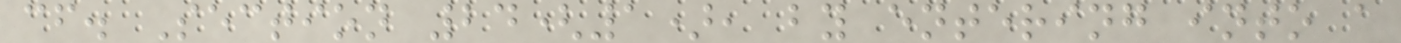cf. Section 24(1), by entering into a
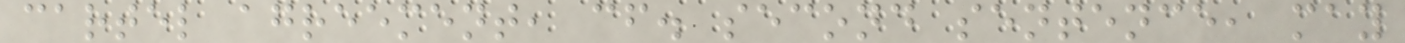cartel agreement, cf. second sentence, may
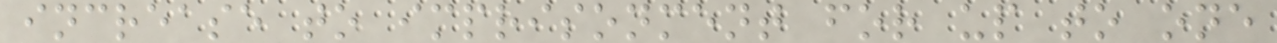increase to imprisonment for up to one
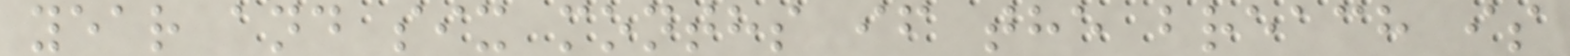year and six months if the breach is
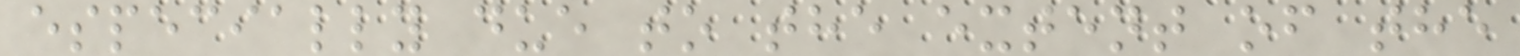especially due to the extent of the
